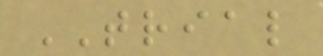TRIAL
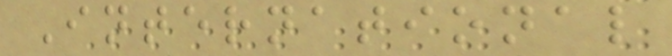International
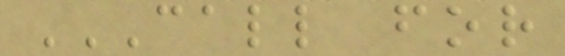CALL FOR
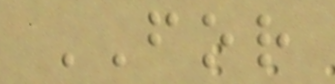FOR
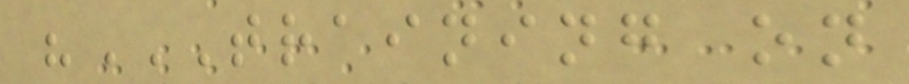"TRAINING ON
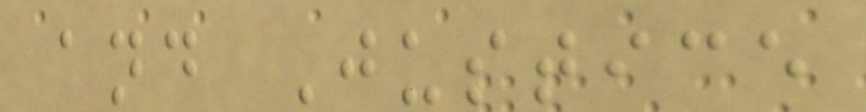and Justice
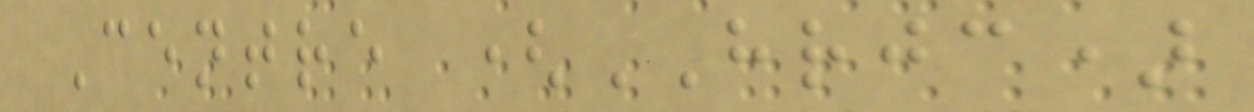Centre (HRJC)
